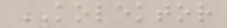KOLEKTOR
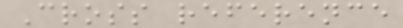Cross reference
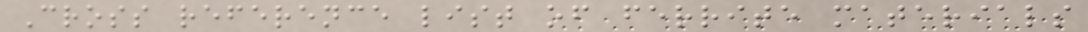Cross reference list of ferrite materials
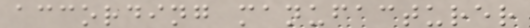according manufacturer
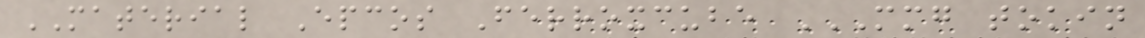MATERIAL Epcos Ferroxcube MMG TOKIN
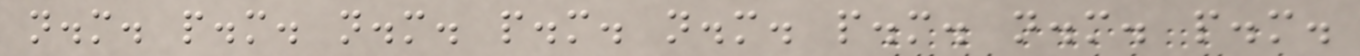n.m. p.m. n.m. p.m. n.m. p.m. n.m. p.m.
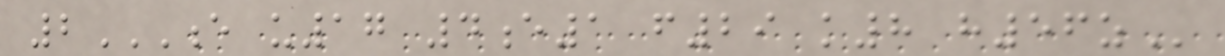2E U17 4E1 F29 K8 H56Z
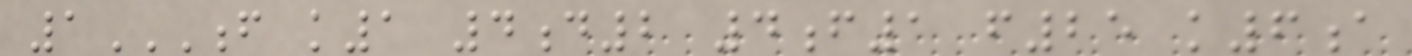1F K1 4D2 4F1 F25 K6A
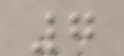7
